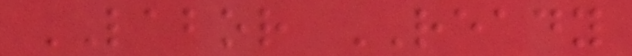LABOR READY
